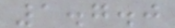1.7.0
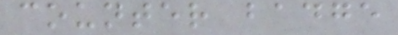counter badge
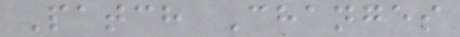Patch Changes
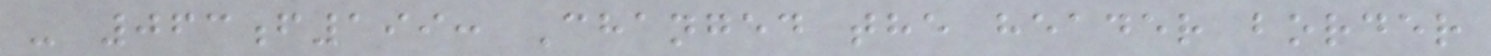- 063f199: Changed the header border
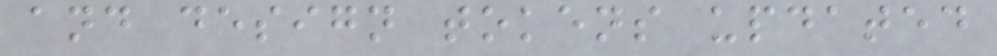and design tokens updated
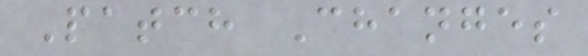Patch Changes
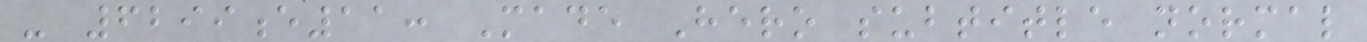- 6299e11: Made Hero subtitle normal
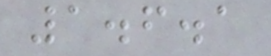1.6.1
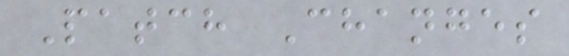Patch Changes
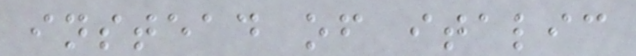instead of italic
